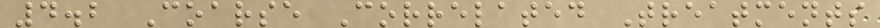4.2 Coarse Correlated Treatments
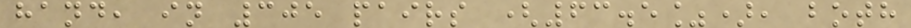hand, in 305 pairs (63.5%), both
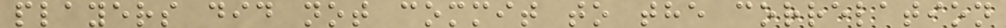players did not commit to the correlation
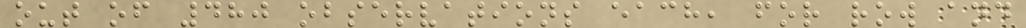out of 480 observations each, for row and
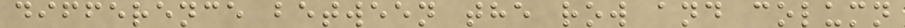difference between the row and column
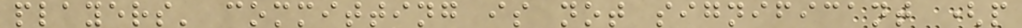players' committing is not significant (p
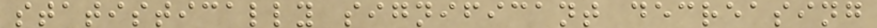statistically significant decreasing
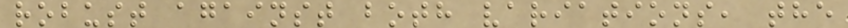robust against both variations, the
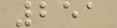251
